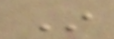In
